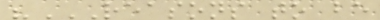"REASONS TO BE
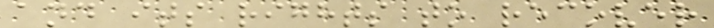and its rights to recover
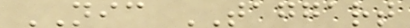NIC TAGGART
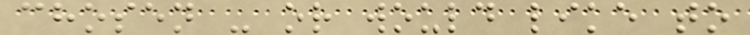chosen - or would like to
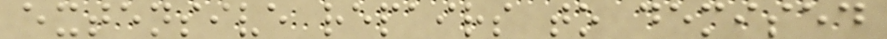extensive repairs to demised
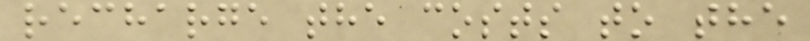recharge the costs to the
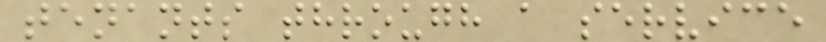tenants through a service
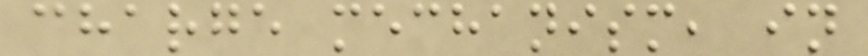charge mechanism, in
